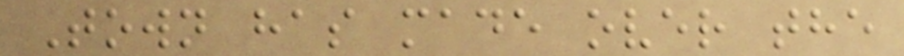Town has made over the
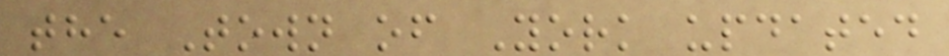the Town of York updated
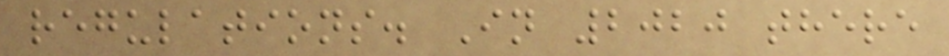regulations. In 2020 there
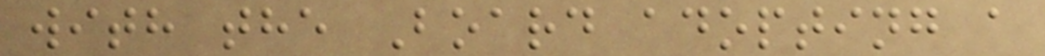with the Board adopting a
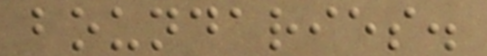boundaries.
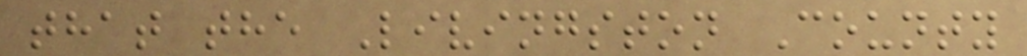that the Livingston County
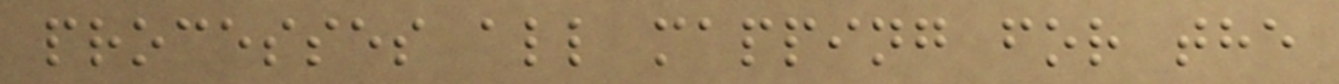processes all mapping for the
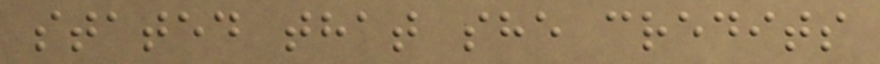stated that she credits
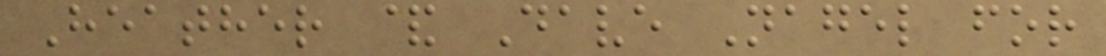Heather & Dave Nagel for
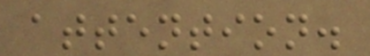attention.
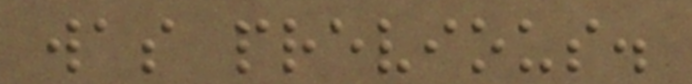was previous.
